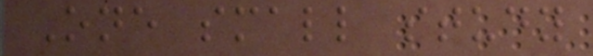One small study
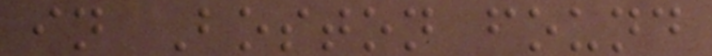in Boston found
